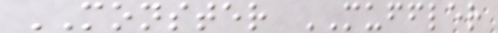MONSTER MUFFLER
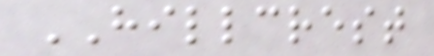HILLCREST
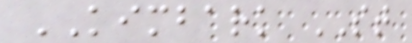KIMBARK ST
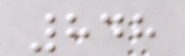848
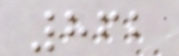862
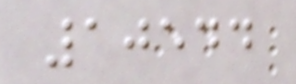10544
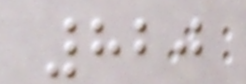820
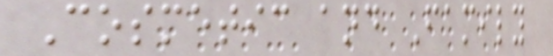Cosmetic and Family
